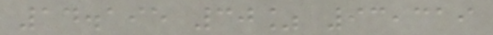14.195 30% 93,319
